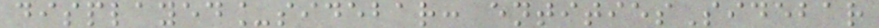displayed_sidebar: entitiesSidebar
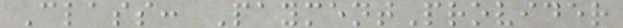Class: PaymentProvider
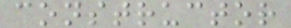constructor
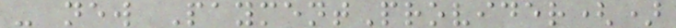- new PaymentProvider()
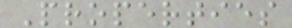Properties
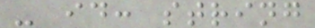- id: string
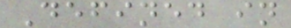Defined in
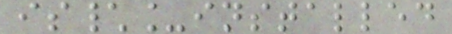is\_installed
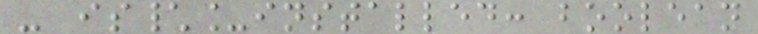- is\_installed: boolean
